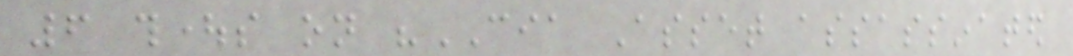6 thoughts on "CIA Asset assassinated
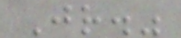Jr."
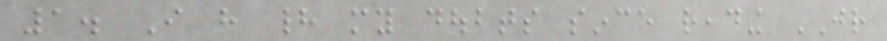1. I have had my doubts since reading JR
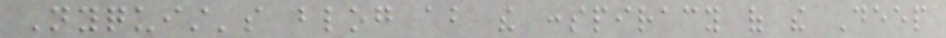Nyquist's blog about the conspiracy of the Deep
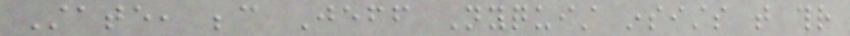State, because Jeff Nyquist insists that thr
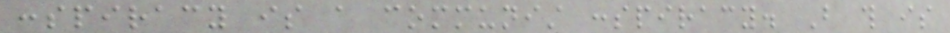conspiracy is a communist conspiracy. But this is
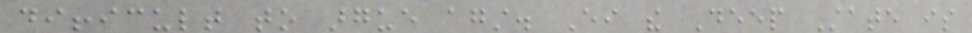difficult to argue against. Either the Deep State is
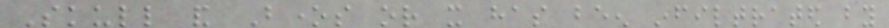Skull and Bones or it has been infiltrated by
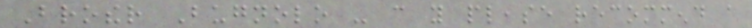Brother Bugnolo - can you please recommend a
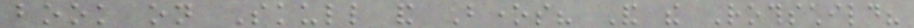book on Skull and Bones? And the Rothschild?
